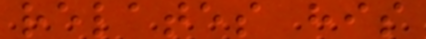relates his
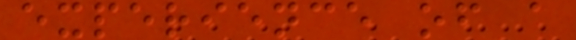experience of a
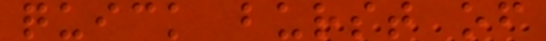quick burst of
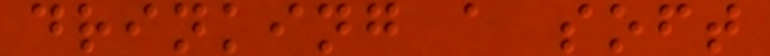drinking a soft
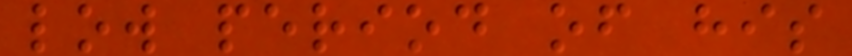low period of his
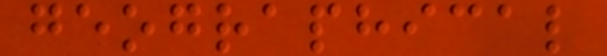geographical
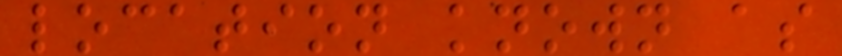location known as
